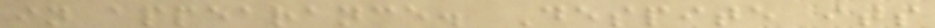in appearance. Despite its
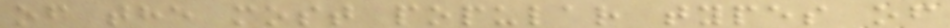of the most popular types of
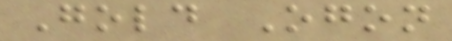Gold Ogon
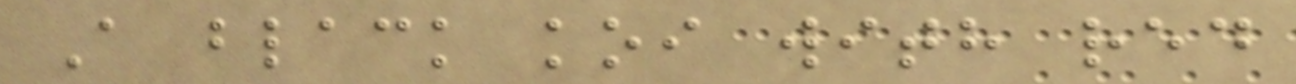A black koi with red
